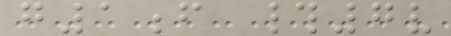g1f #7v
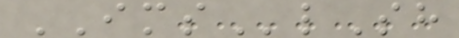IMSlSh
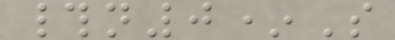#n0*S
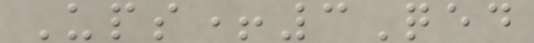Ups+3Qed
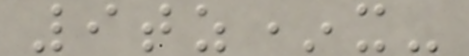9tz*x-
